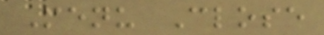Menu Close
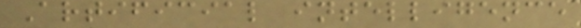Artificial intelligence
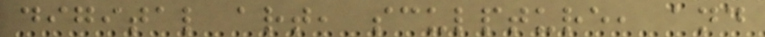digital art, sculpture, and
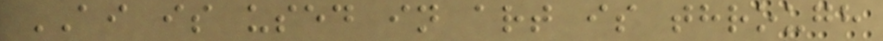AI is used in art is through
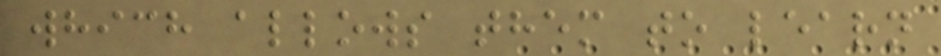which allows them to learn
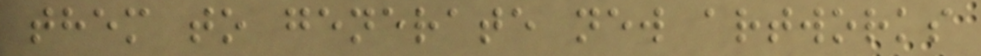them to generate new artworks
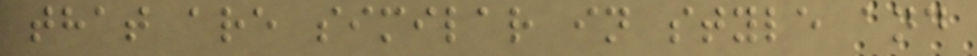that are similar in style and
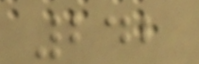242
